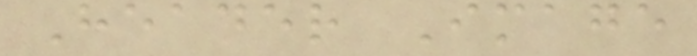Header Image
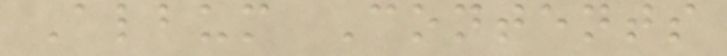Album Contents
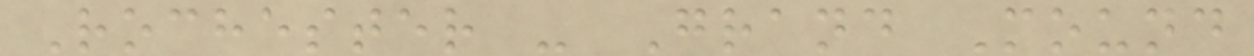Rochester - Grand Mound
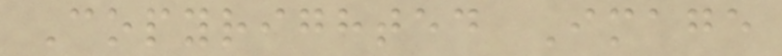Copyrighted Image
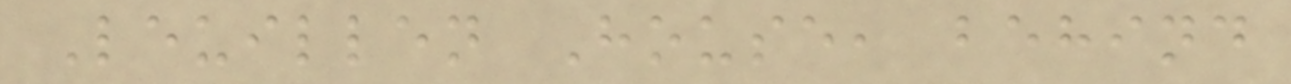Leuillen House, behind
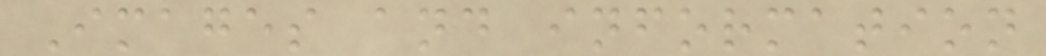Images and information
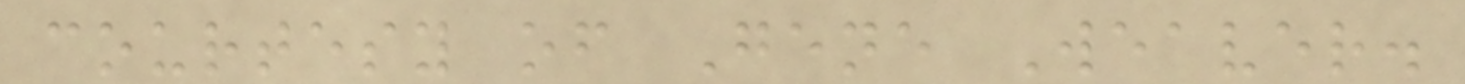courtesy of Gene Weaver.
